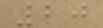20
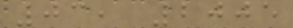03, 2005
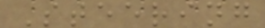Steering
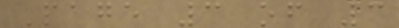Page 3 of 3
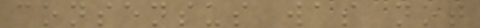consensus was not
